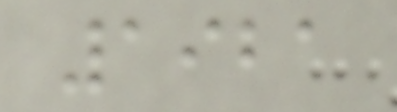1921
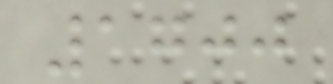1700
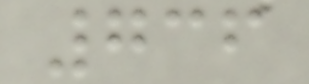736
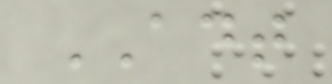ADT
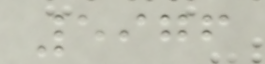5976
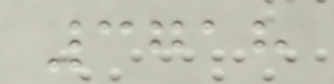3718
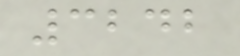3242
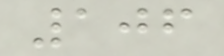106
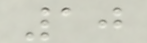10
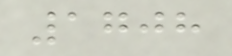1708
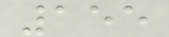155
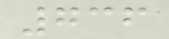736
